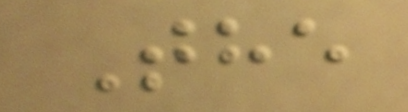The
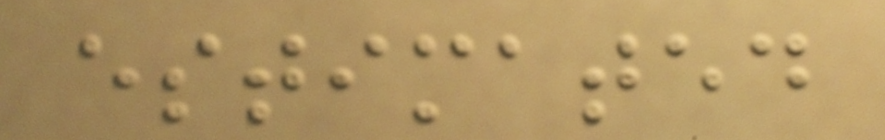estimated
